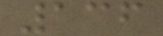136
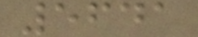5641
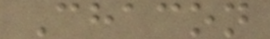Chacon
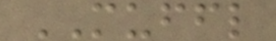MUFFL
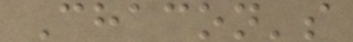Chacon's
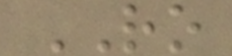RO
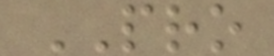PRO
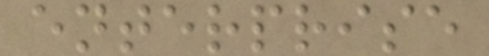enterprise
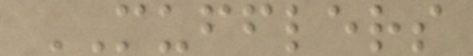MUFFLERS
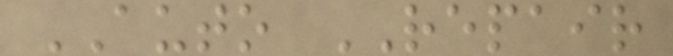AUTO REPAIR
